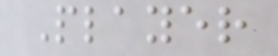Player
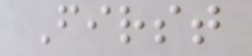First
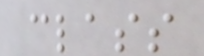class
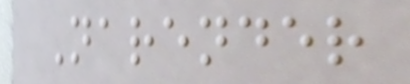Narender
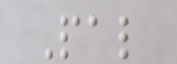Pal
